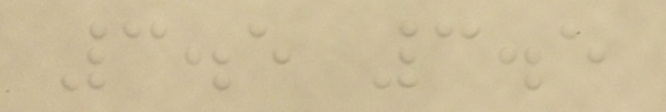3.5 3.5
